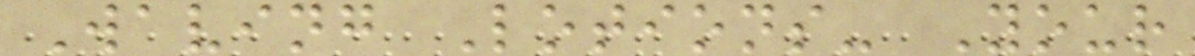Waving Lotions- Your
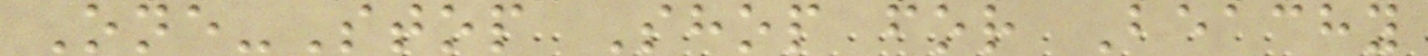One-Stop Shop for Beachy
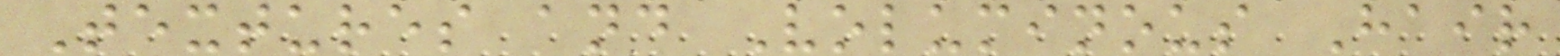Textures and Voluminous Hair
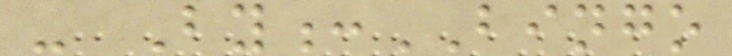- By:BINGO
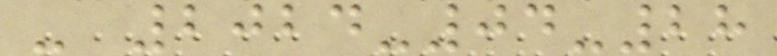- 2024-04-28
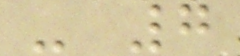- 7
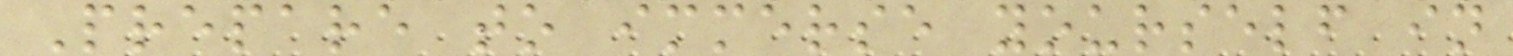Prepare to immerse yourself in
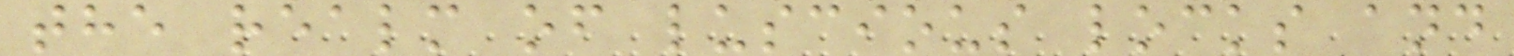the realm of luscious locks and
